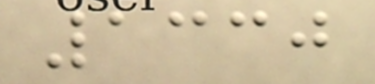1330
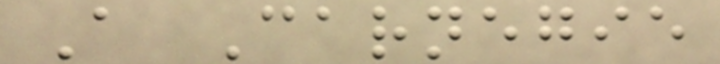A Carnegie
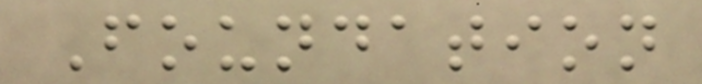Foundation
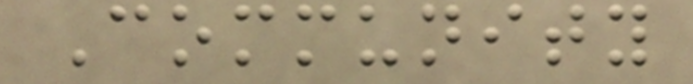Community
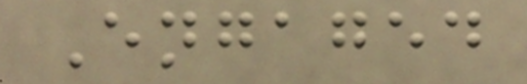Engaged
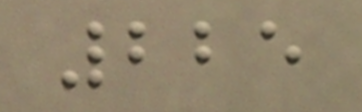225
